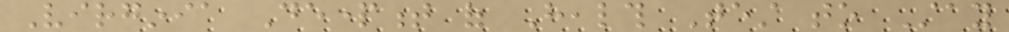Virginia Department of Health Test to Stay
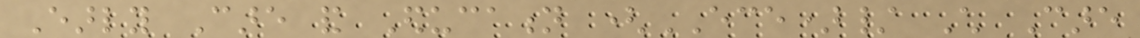Early Care and Education (ECE)/ Child Care
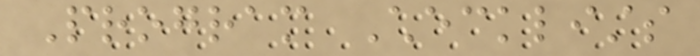Program Checklists
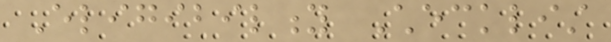Eligibility Checklist
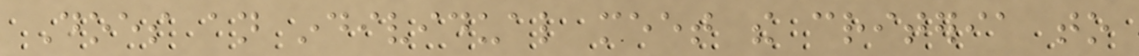Does an individual meet the criteria to
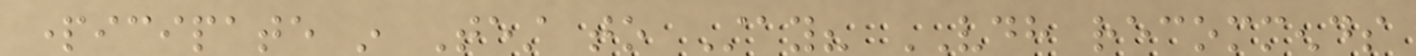participate in Test to Stay? VDH recommends
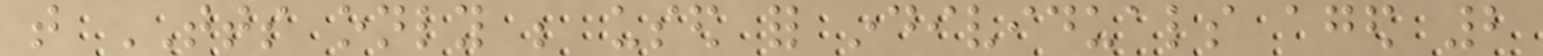that TTS only be used for individuals aged 2
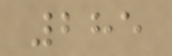285
